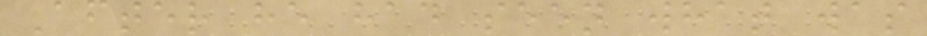After he had seen what was
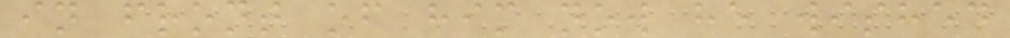in front of him now he wished
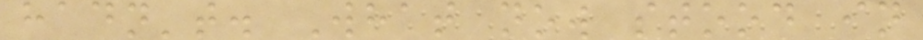hadn't. What now stood in
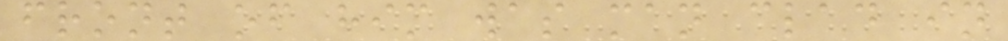front of him was man clad in
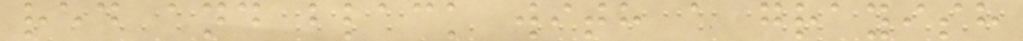red and black with a grayish
